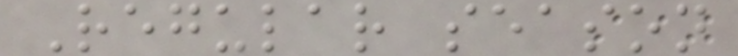Regular season
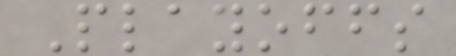Playoffs
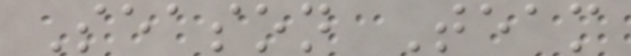Season Team
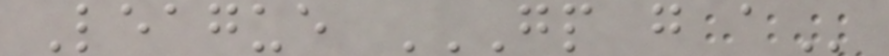League GP G A
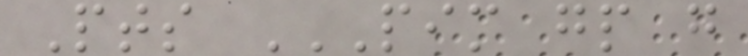Pts PIM GP G
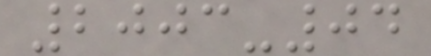2003-04
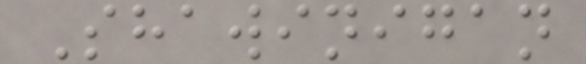Shawinigan
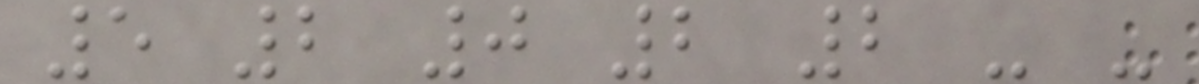5 2 0 2 2 - -
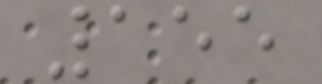155
